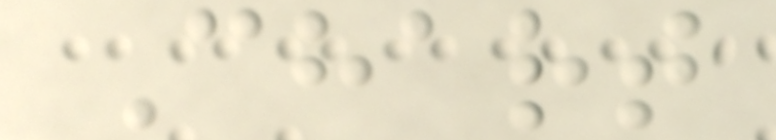Chart
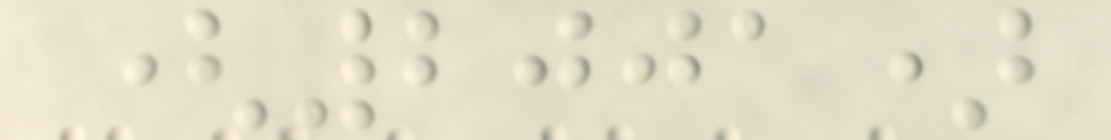(2001)
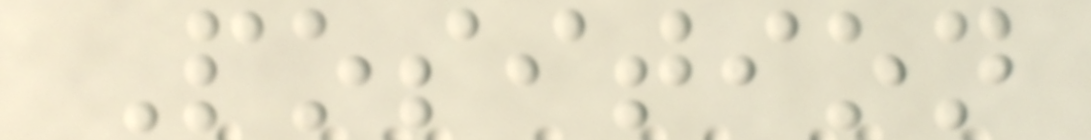Position
